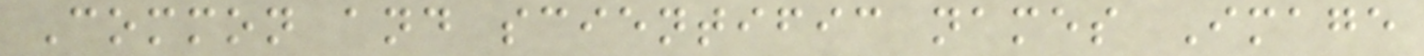Common and scientific names Image
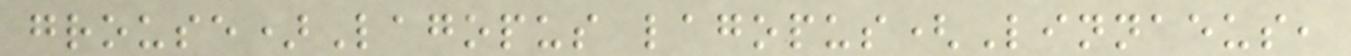grouse)Lagopus lagopus(Linnaeus,
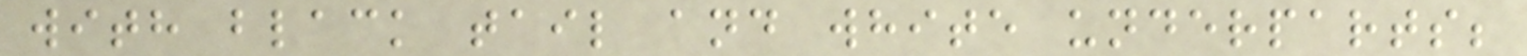with black tail and white underparts;
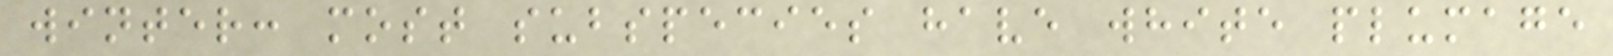winter: most subspecies have white plumage
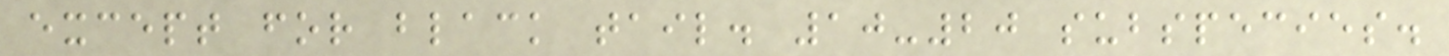except for black tail. 10-20 subspecies.
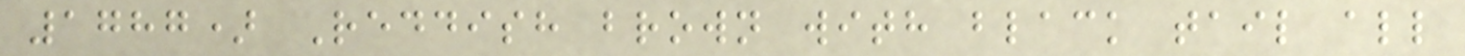1787) Reddish brown with black tail all
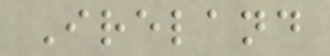Ireland
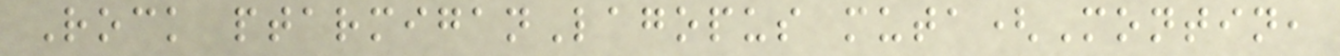Rock ptarmiganLagopus muta(Montin,
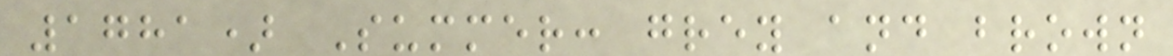1781) Summer: grey and brown
